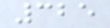325
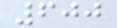600
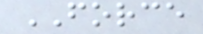FORCE
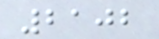2102
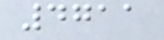4711
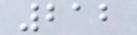212
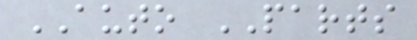AUTO PARTS
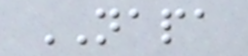NAPA
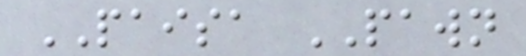PAISA PAWN
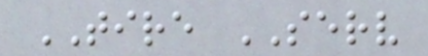TIRE SERV
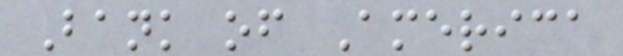Bank of America
